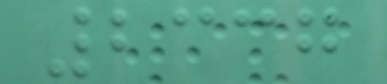2337
